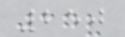250
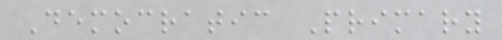Democratic Primary
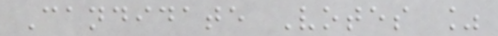Candidate Votes %
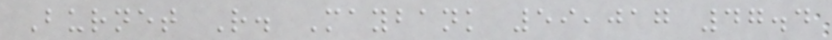Burnet R. Maybank 59,017 47.4
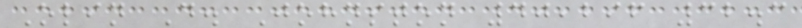Olin D. Johnston 40,296 32.3
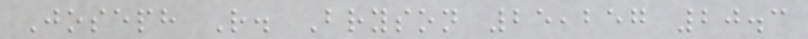Joseph R. Bryson 25,257 20.3
